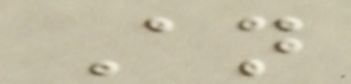An
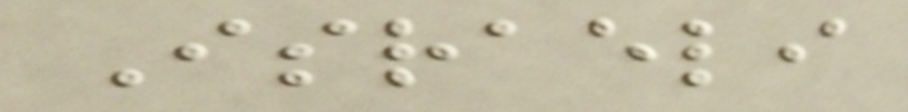Israeli
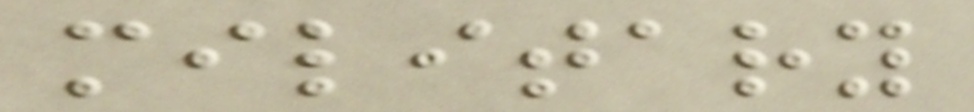military
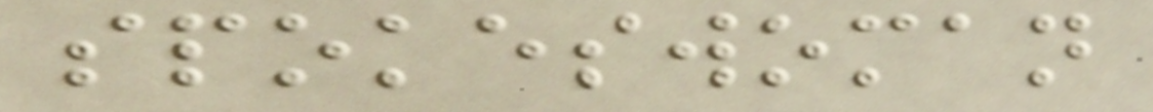spokeswoman
